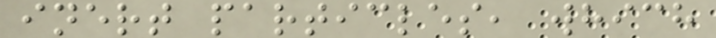inert particles, which
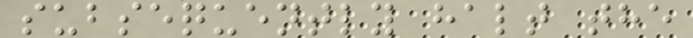subsequently halt the
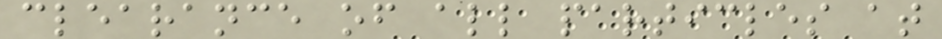clearance of all particles at
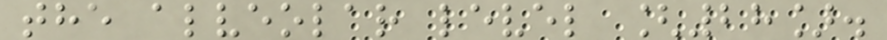the alveolar level [28].
